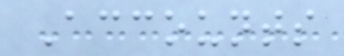Accounts
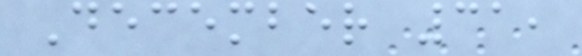December 31,
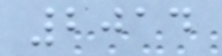2014
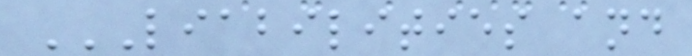LIABILITIES AND
